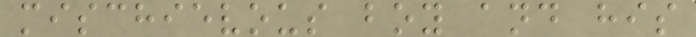mischievous boy and his
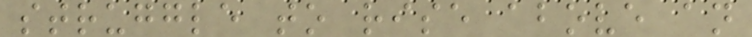struggle to rise above an
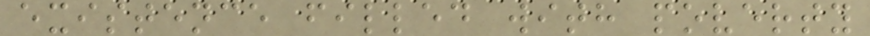existence filled with poverty
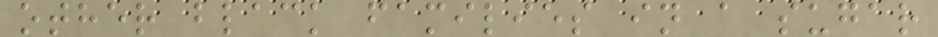other black families in a sugar
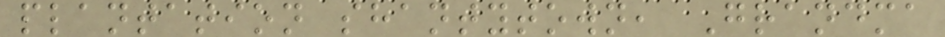plantation shantytown, Grandma
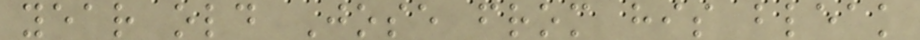year old Jose from his bleak
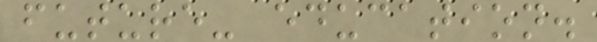future- education.
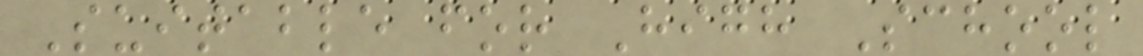Suitable for High School
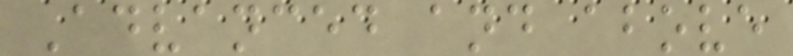Advanced and above
